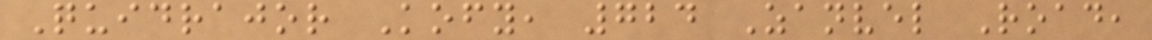Quidrajor Kofy, 724 Zanvel Road,
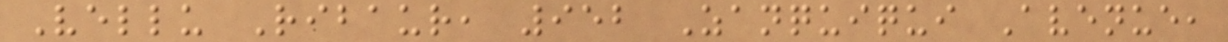Vellu Ribaur, 952 Zanquiqui Avenue,
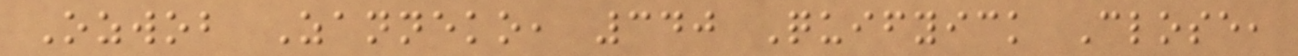Ozwob Zanneko, 340 Quifyick Close,
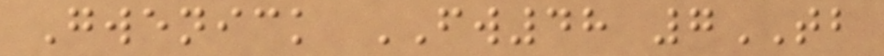Gwenick FW48 7TB
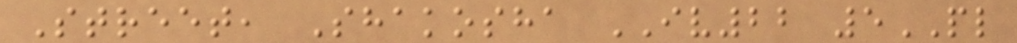Street, Shakosha IV22 5PL
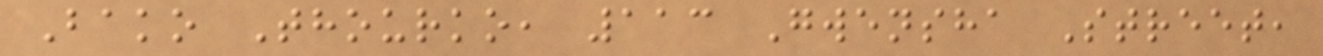Bako Thourko, 113 Gwensha Street,
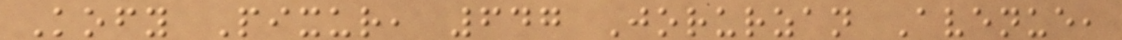Kofy Pixur, 647 Jorurzan Avenue,
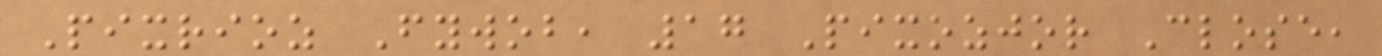Pixrioz Fywob, 17 Pixozjor Close,
